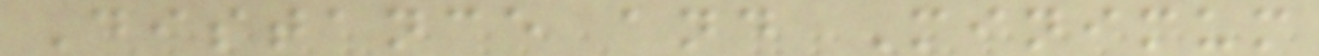Distance and Minimum
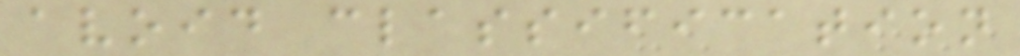avoid classification
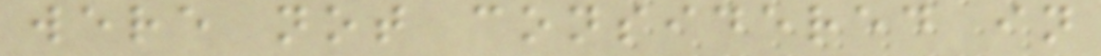were not considered in
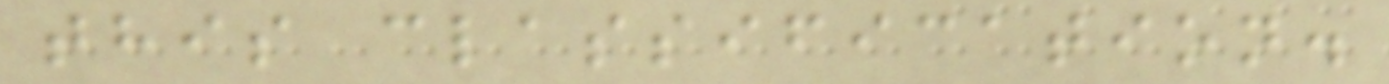this classification.
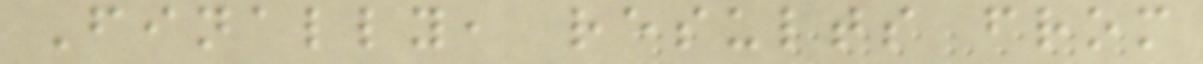Finally, results from
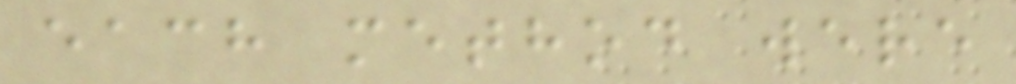each method were
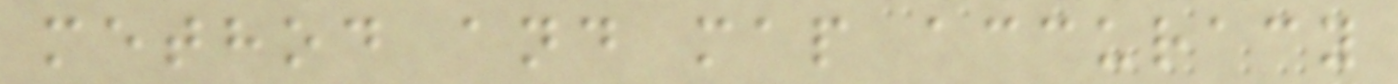method and map accuracy
